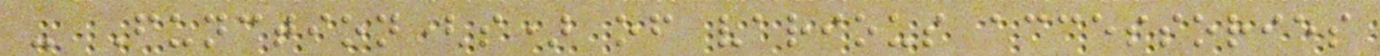- Function(s) of various accessories
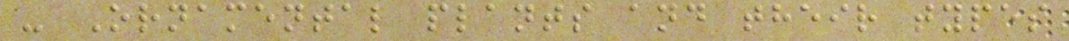- Ornamental plants and their types
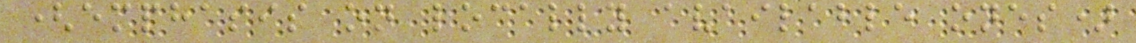(emphasis on locally available ones)
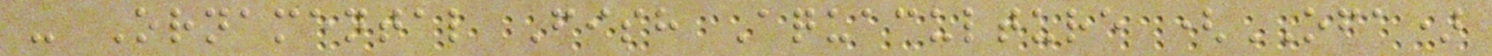- Ornamental Fish Aquaculture (OFA)
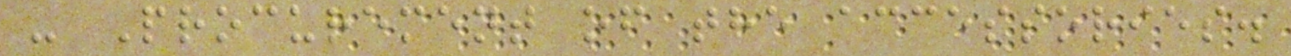- Procurement of the accessories.
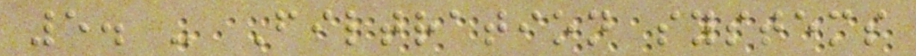5. - Filtration systems
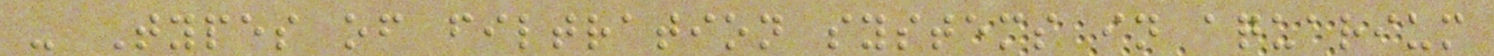- Types of filtration systems in aquarium
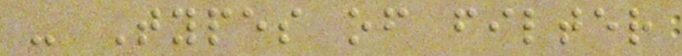- Types of filter
